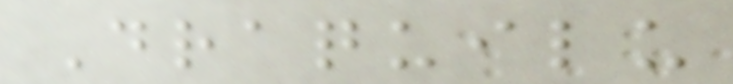Draquilu
